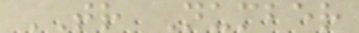TR Number
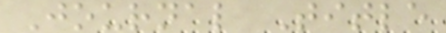Journal Title
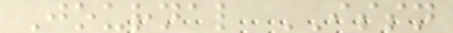Journal ISSN
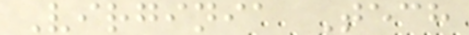Virginia Tech
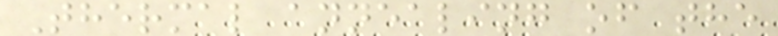Thermal annealing of the
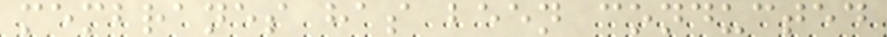membranes has been conducted
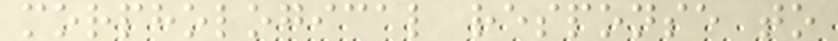morphological response to
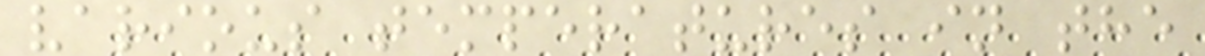various temperatures in the
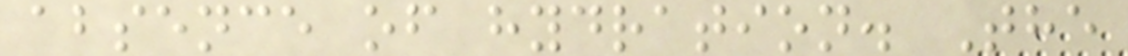absence of hydration. The
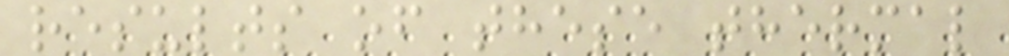results of these thermal
